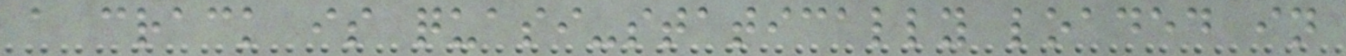a crack is quasi-statically loaded in
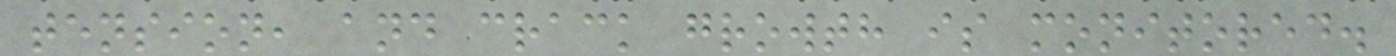tension, and crack growth is monitored.
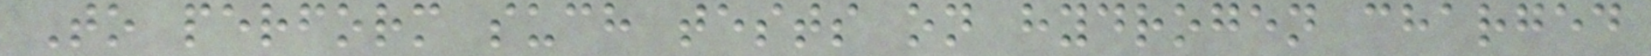To perform such tests on hydrogen charged
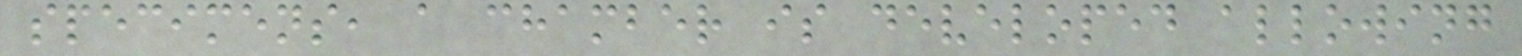specimens, a chamber is developed allowing
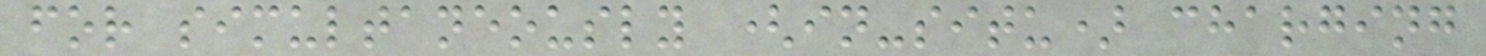for simultaneously (in-situ) charging
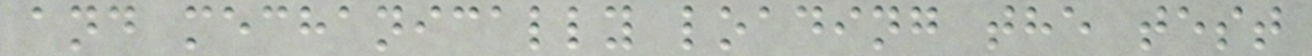and mechanically loading the test
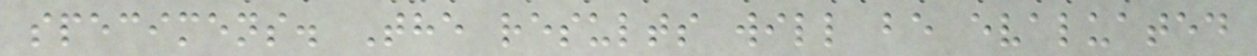specimens. The results will be evaluated
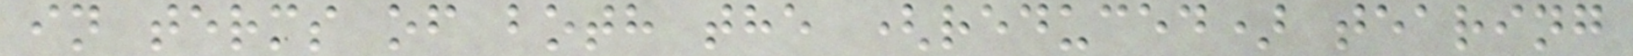in terms of both the (reduced) tearing
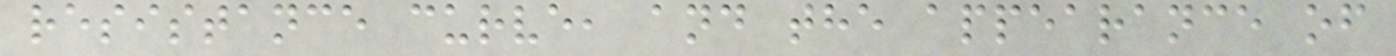resistance curve, and the appearance of
